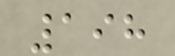198
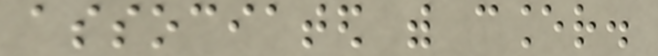associated with cancer.
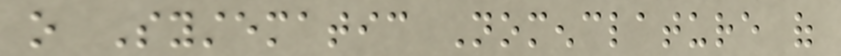o Systematic Nomenclature of
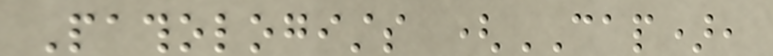Pathologists (CAP),
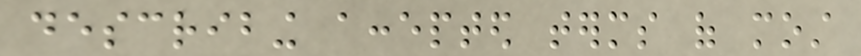describing accepted terms of most
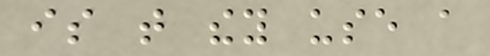is that they use a
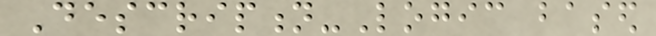Description-Logic based
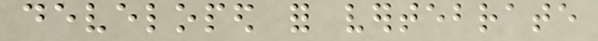developed for vertebrate
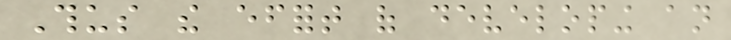Thus the effort of developing an
